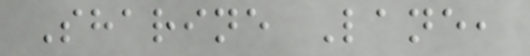Sharine Lane,
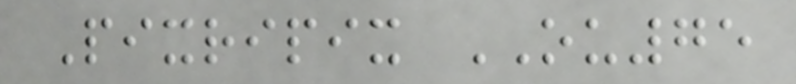Pixripix OU75
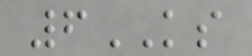6KS
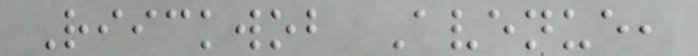Riickwob Avenue,
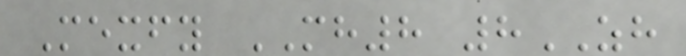Mexfy MH8 8ZH
